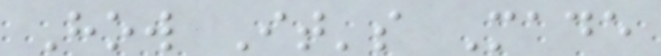How It's Made
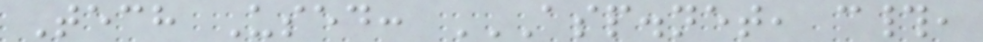Tech Used: ASP.NET, C#,
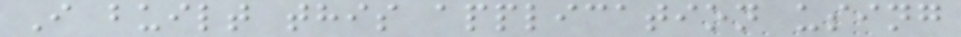I built this application using
